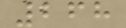268
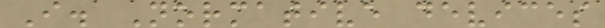I. Normative devices
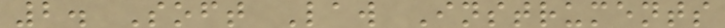2. Soft Law Instruments
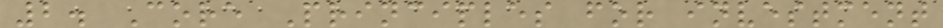2. Core Principles for investment
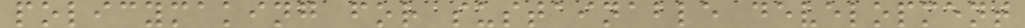policymaking for sustainable development
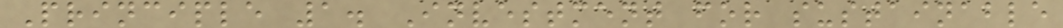Principle 1. Investment for sustainable
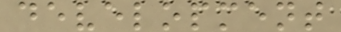development
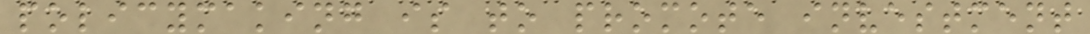policymaking is to promote investment
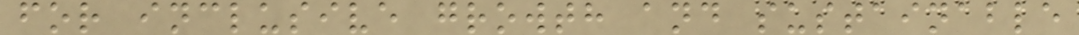for inclusive growth and sustainable
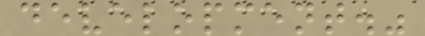development."
